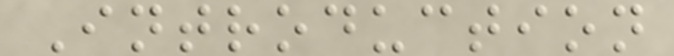Introduction
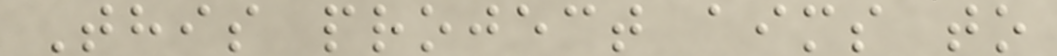This project aims to
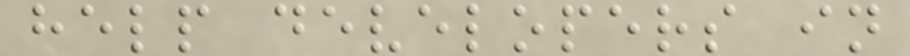help developers in
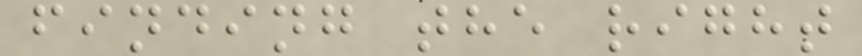finding the right
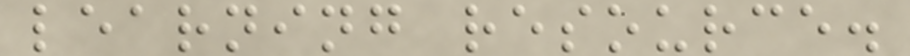learning resource.
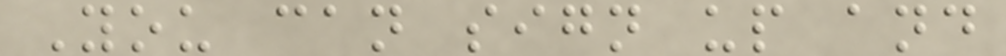You can sign up and
